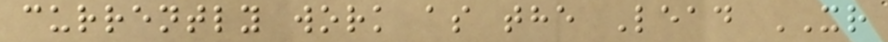currently work as the Lead XR
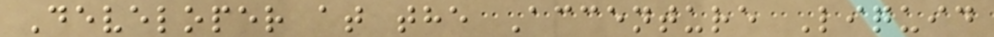Developer at the Accenture Liquid
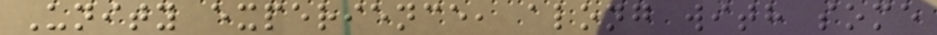Unity experience, along with some
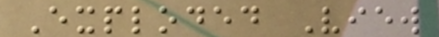Exploded View
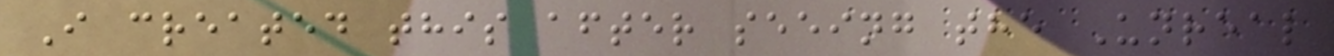I created this after seeing the Unreal
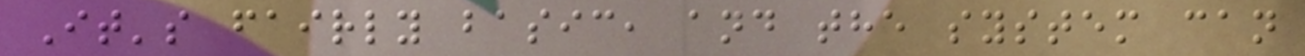It's fairly basic, and the system can
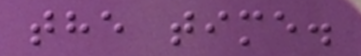the time.
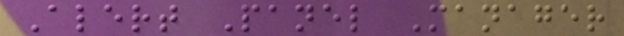Alert Panel Manager
